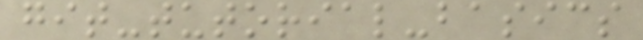git-tutorial-basics
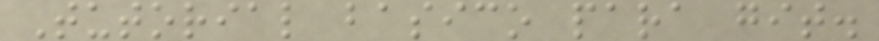Tutorial basico para git.
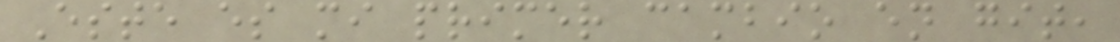Este es mi primer cambio en git,
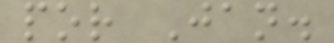por Jan.
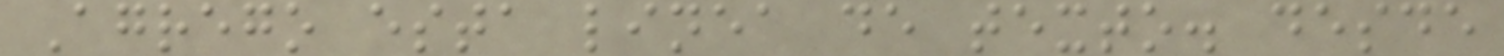Agrego esta linea de texto. desde
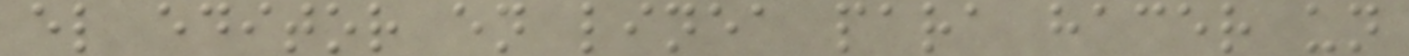el editor en linea para hacer un
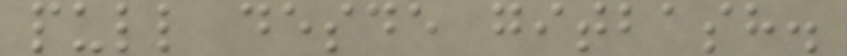pull desde gitbash.
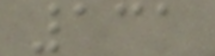131
